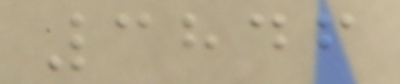3846
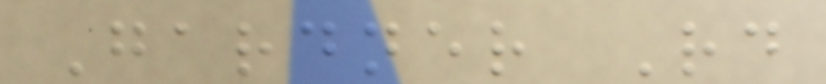Gardner Rd
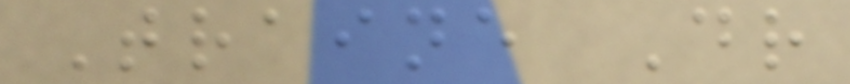Traine Dr
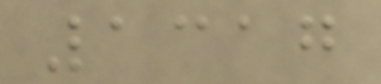1317
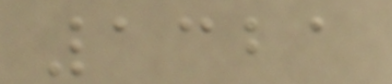1321
